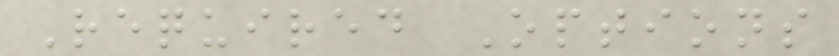Required Options
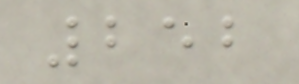252
